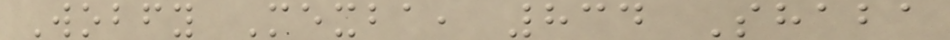Wobfy Mexba, 834 Shaba
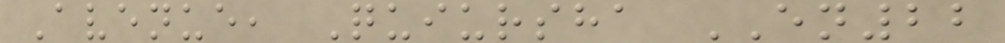Avenue, Quiursha EN22
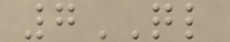7QL
